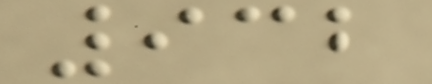932
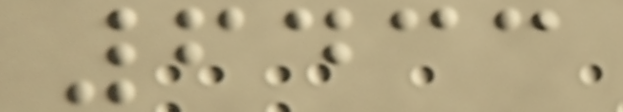6433
